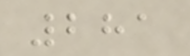281
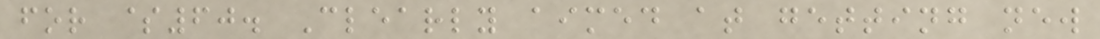for $60. Clearly aimed at getting new
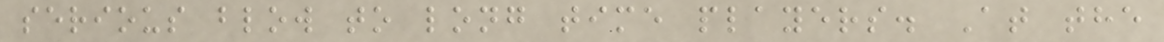serious blow to long time players. At the
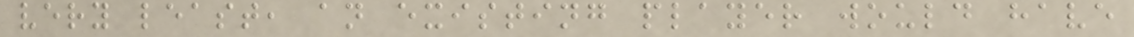very least, an existing player would have
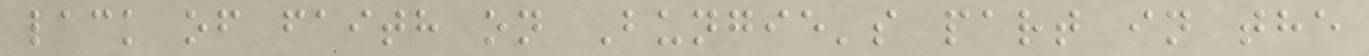lack of faith on Bungie's part in the
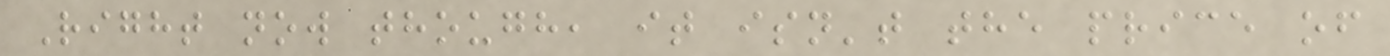Right now though, it isn't the price of
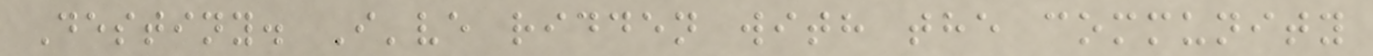Destiny. I've ridden with the community
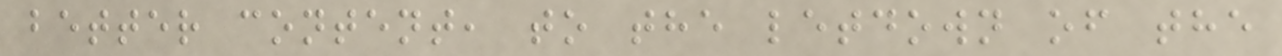better content, to the letdown of the
